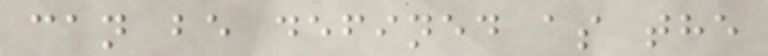can be defined as the
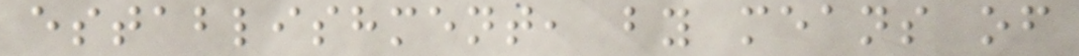establishment, by means of
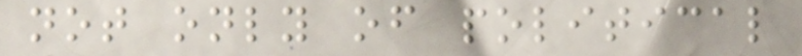not only of political
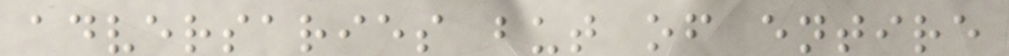adversaries but of entire
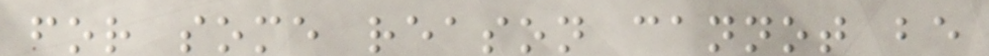for some reason cannot be
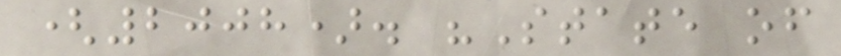(2008). "State of
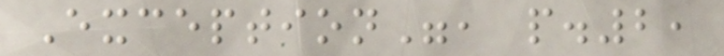Exception", p.2,
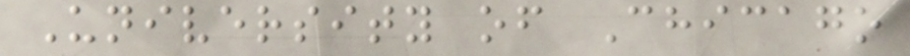University of Chicago
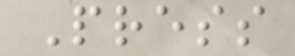Press
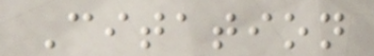Citation
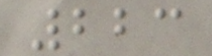223
